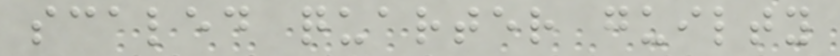scaled quarter guilty
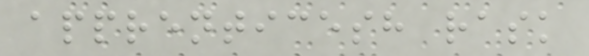apprenticesh rask
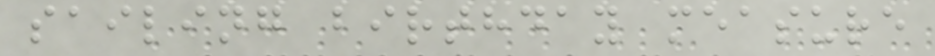sailing birthday measure
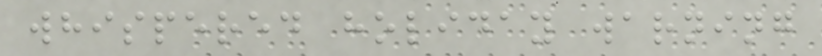whispered holiday warning
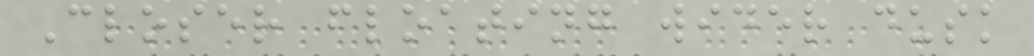Closer floating wider dusk
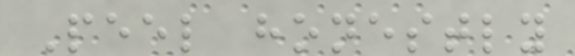Peel honestly
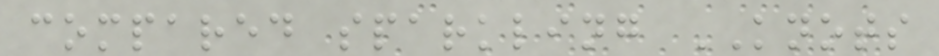compared sparkling KNOTS
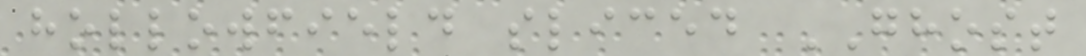hollowfield sliced GHOST
